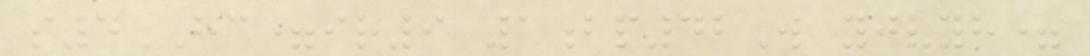s4HC=ir9 1bp42W yjvyh=
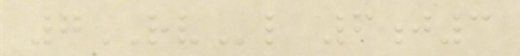7RVl 6j3
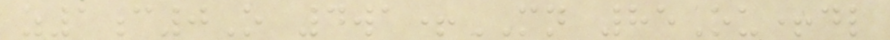z1c0O 4wa+MN 85Ou+dl
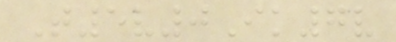T5v0Ik7v
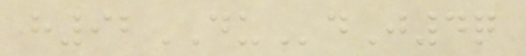h92DUdJ4q
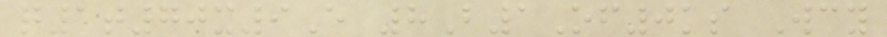q1t70x9E 8B1Of0ks Wcy
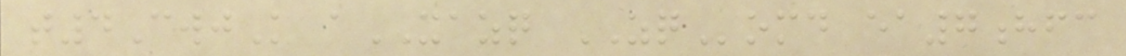t4CwjK aXAZQ ZQomd ea7hfc
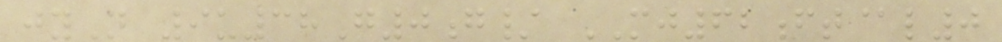jyN 9u38G0g/ MJ62ft@l0
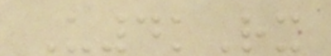U4kRx
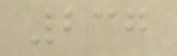237
